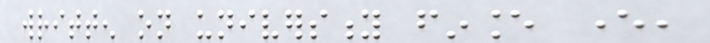written on university finance ever,
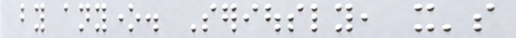by anyone. Seriously, it's
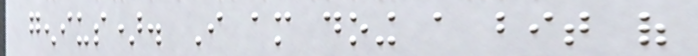genius). I am doing a bit of
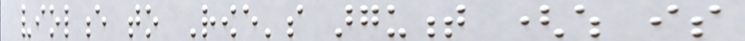violence to Rowe's argument (which is
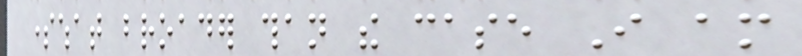somewhat broader than the case I am
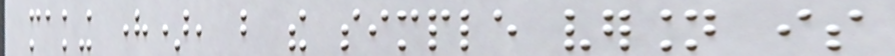making here), but the simple version is
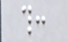this:
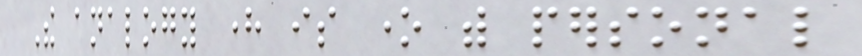The analogy here is one with personal
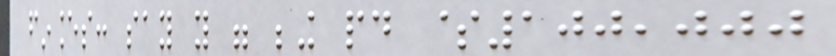finances: say you were being paid $100,000
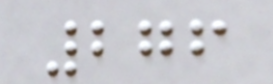276
